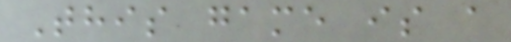This game is a
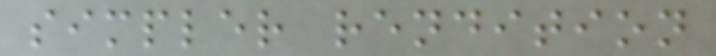simpler rendition
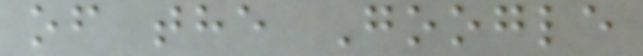of the Google
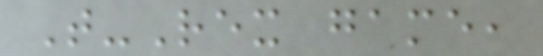T-Rex game,
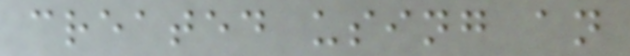created using an
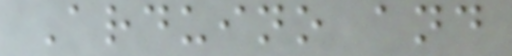Arduino and
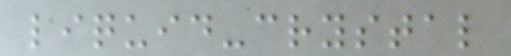liquid-crystal
